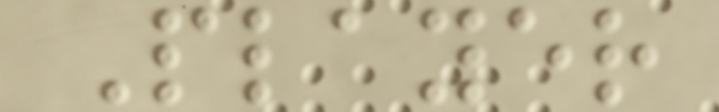Player
